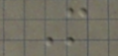M
